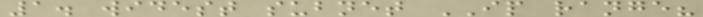1. widest subnet IP range?
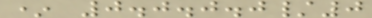* 0.0.0.0/0
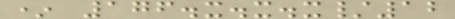* 176.x.x.x/12
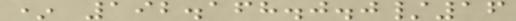* 192.168.0.0/16
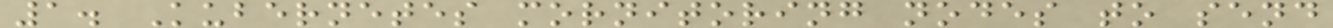1. Kubernetes mornitoring nodes to send
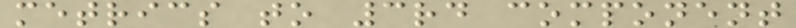metrics to 3rd component
